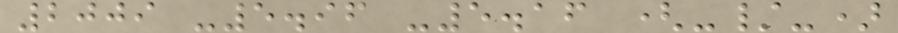2009 -5.96 -5.16 (-/-)
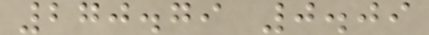270.79 0.09
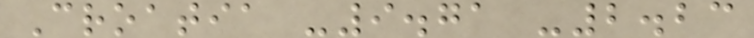Croatia -9.71 -2.23
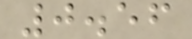0.56
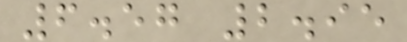6.57 2.95
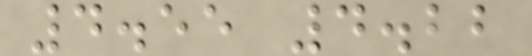4.55 4.22
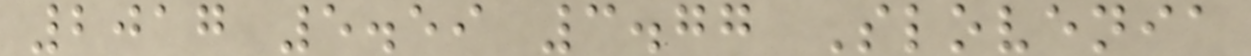2017 5.59 3.77 Slovenia
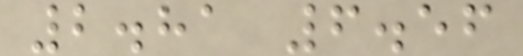2.81 6.56
